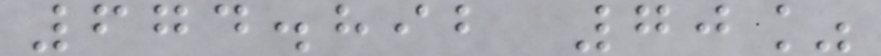674.892 70%
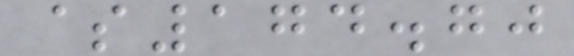$174.70
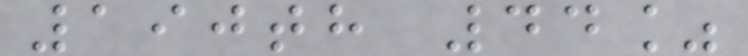190th 44%
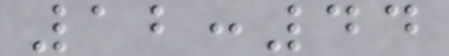12:44
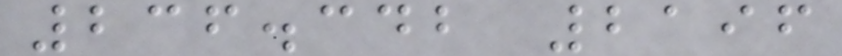236.342 2196
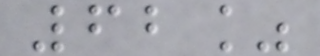62%
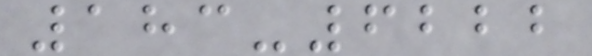183-6222
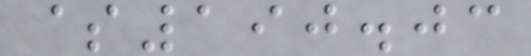$190.03
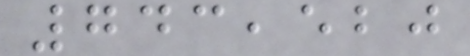743,520
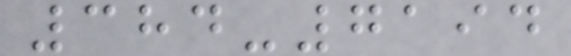384-7194
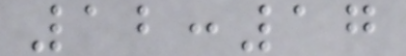12:17
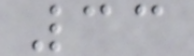33
